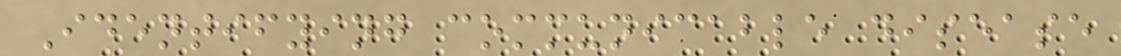Identifying communicable disease
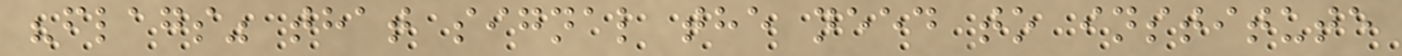"flags" that signal the need to institute
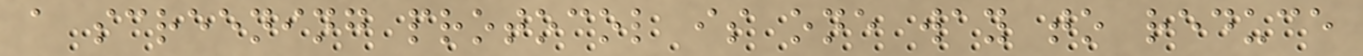a screening protocol is one way to reduce
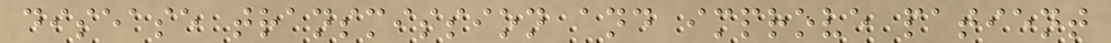disease transmission and improve patient
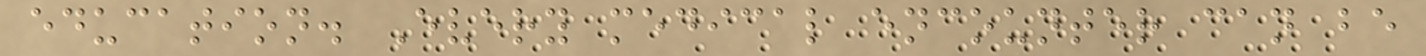education. Every medical encounter can be
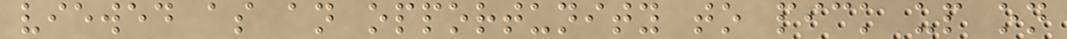viewed as an opportunity to pick up on
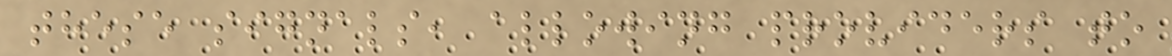these signals, allowing providers to
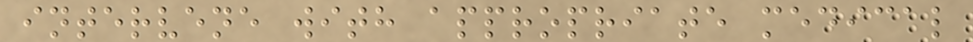intervene with appropriate medical
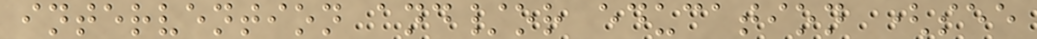intervention and/or education (see
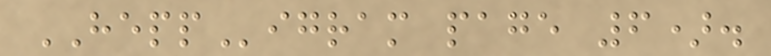HEPPigram page 6).
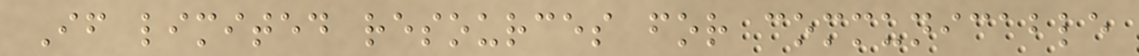If limited resources for communicable
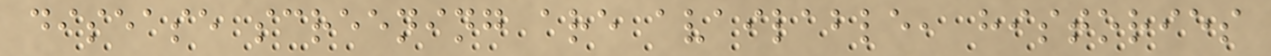disease screening are available, histories
